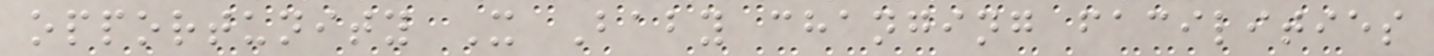opportunity X Baby changing facilities
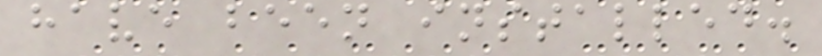have been installed.
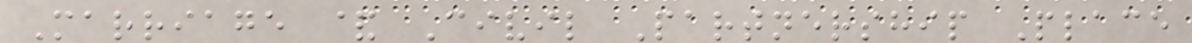Marriage & Civil Partnership Place
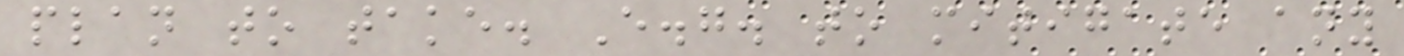plan to take. E.g. to mitigate any
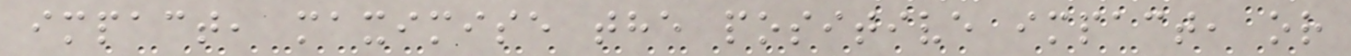impact, maximise the positive impact, or
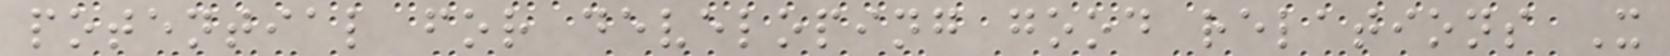potential for developing good relations X
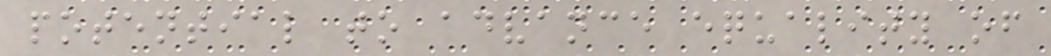potential to advance equality of
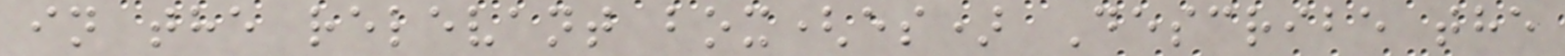in the relevant box(es) Describe the
